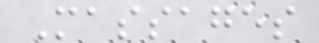Massages
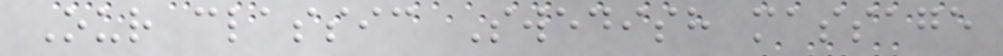Our classic Swedish massage
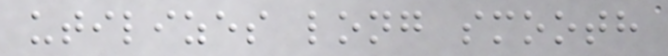utilizes long smooth
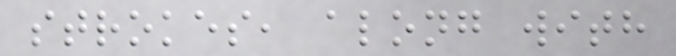strokes, along with
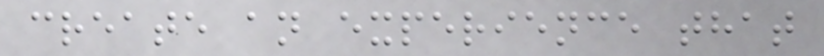create an experience that
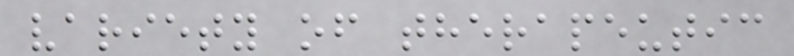variety of therapeutic
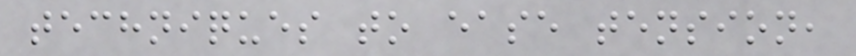techniques to ease tension,
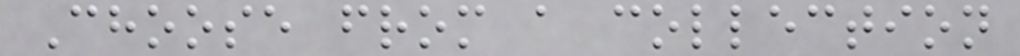Choose from a collection
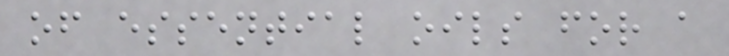of essential oils for a
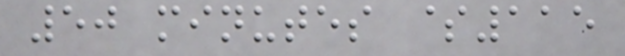50 minutes $115
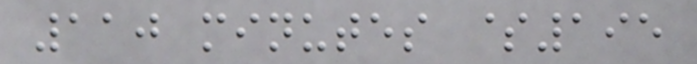110 minutes $195
